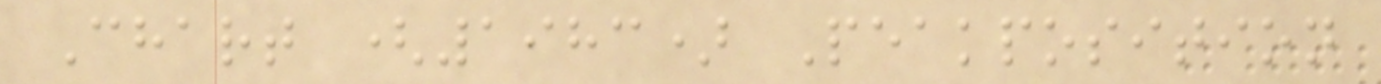Chart (1983) Peakposition
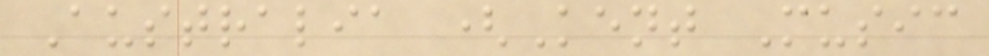Australia (Kent Music
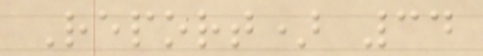Report) 34
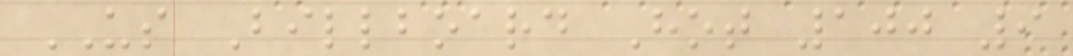US Billboard Hot 100 9
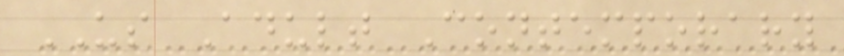US Adult Contemporary
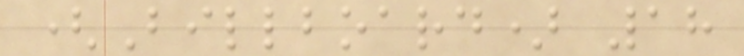(Billboard) 18
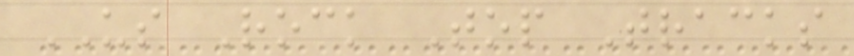US Rock Top Tracks
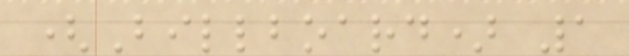(Billboard) 1
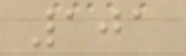101
